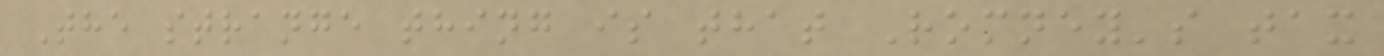The strange thing is that Romney's tax
